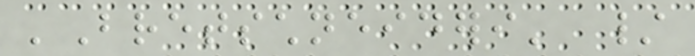'Bretschneideri' /
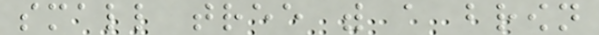small tree with a brown
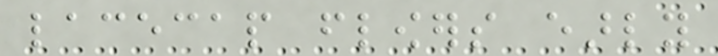lacecap flowers early
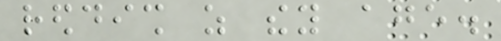reddish as they age.
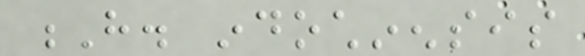H. indochinensis
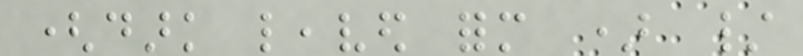(dark leaved form ) /
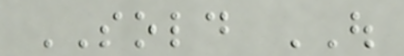SOLD OUT
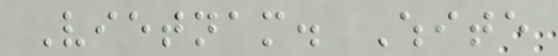Vietnam. White
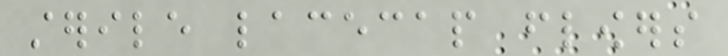sterile lacecap flowers
